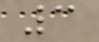3
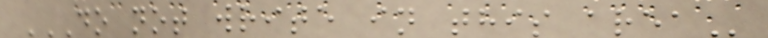DO NOT WRITE IN THIS AREA
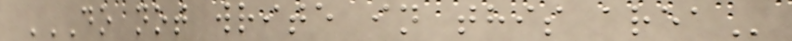DO NOT WRITE IN THIS AREA
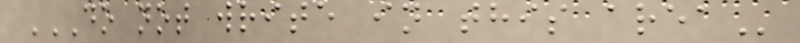DO NOT WRITE IN THIS AREA
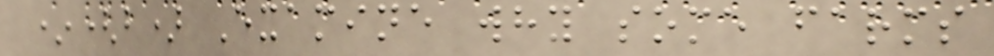*(b) Examine why some farms
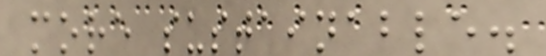more sustainable.
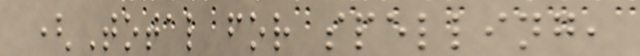(Total for spelling,
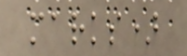marks)
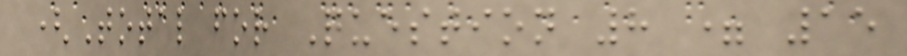(Total for Question 8 = 15
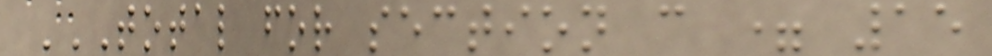TOTAL FOR SECTION C = 15
